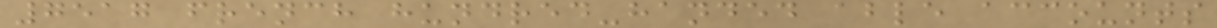7517 french hundred-handed able accounts
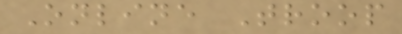Online Troop
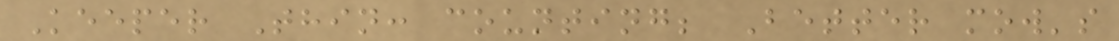Keeper Thin: counting; Better mow's
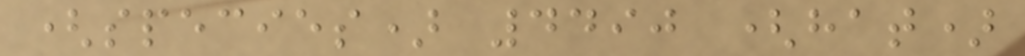(species) 4490 (hat)
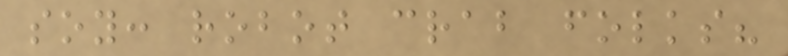soy: robot crab folks?
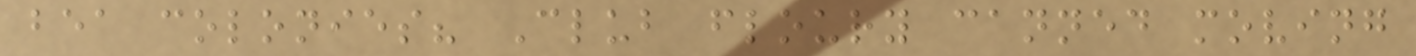bea colonies? Club floury canned moving
